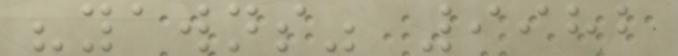"yawns" 9982
